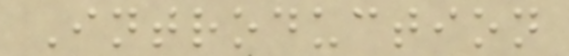Introduction
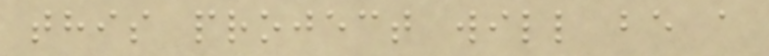this project will be a
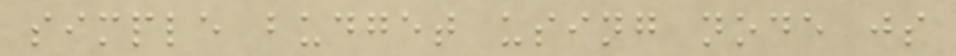simple budget using node js
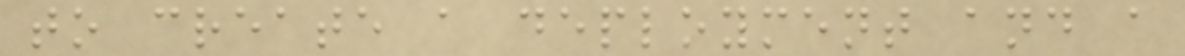to create a deployment and a
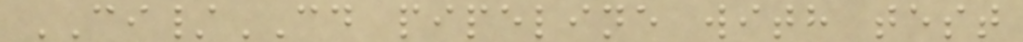CI/CD pipeline with test
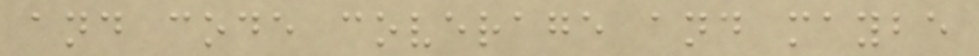and code coverage and maybe
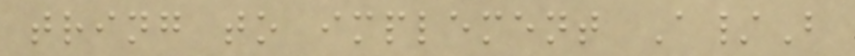tring to implement A/B
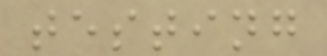testing
